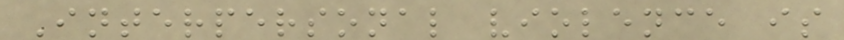Interpersonal violence is
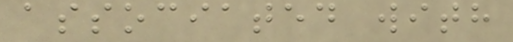associated with
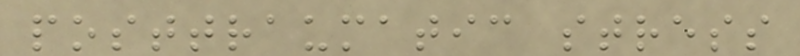posttraumatic stress
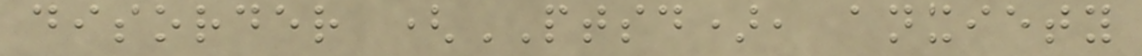disorder (PTSD), anxiety
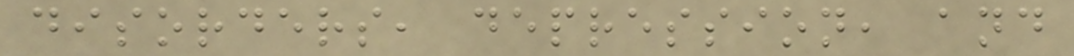disorders, depression, and
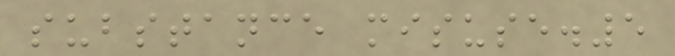substance misuse.5
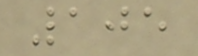105
